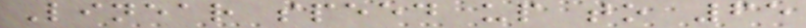Linear speed up to 65
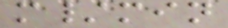m/min
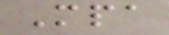Mpa
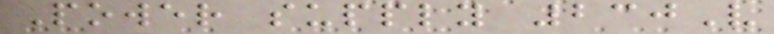Power supply 230V
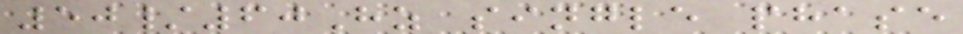50/60Hz single phase
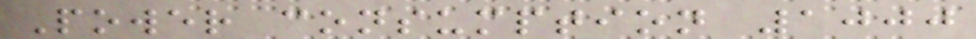Power consumption 1000
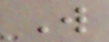W
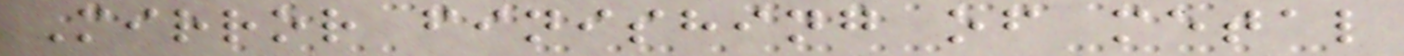Mirror finishing of metal
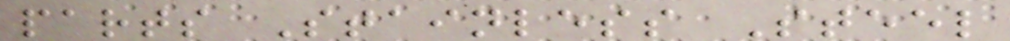parts Stainless Steel
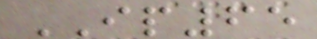IP65
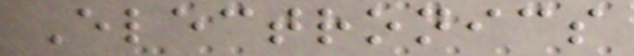Electronics
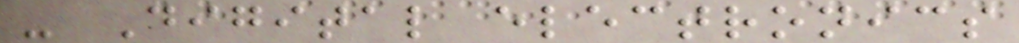- Digital electronics
